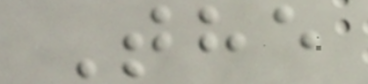The
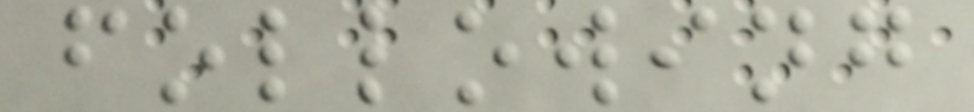following
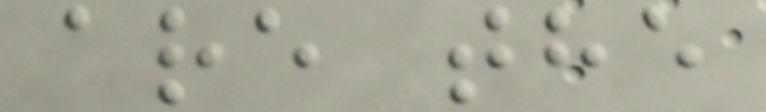are the
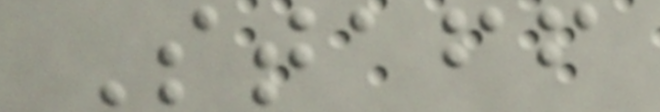Staff
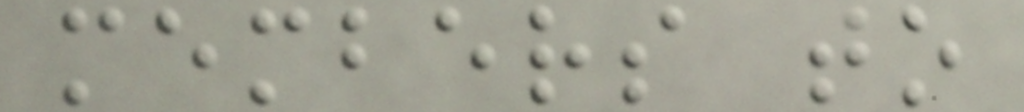members to
